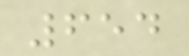654
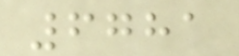6781
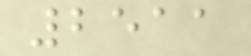2511
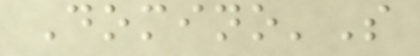Domino'S
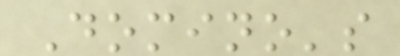Domino's
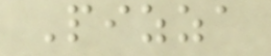Pizza
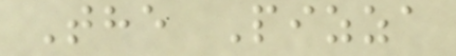The Pizza
